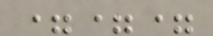===
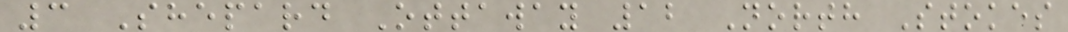3 Shepard Ottaway 12 North Stokes
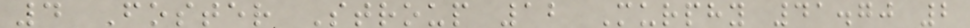4 Foster Stroup 12 Murphy 41.70 2
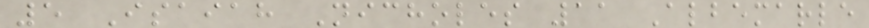5 Isaiah Nicholes 11 Albemarle
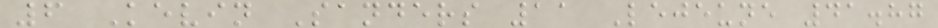6 Kevin Sanders 11 Lejeune 41.87
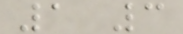1 3
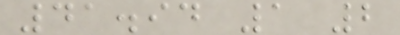41.94 1 2
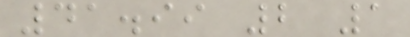41.99 2 1
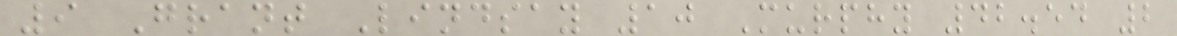9 Grant Lindsay 10 Murphy 42.54 2
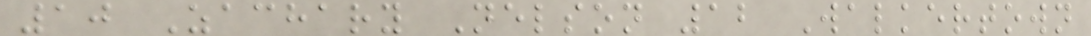10 Zachary Nelson 12 Walkertown
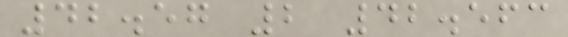42.57 2 42.563
